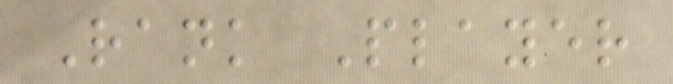Rank Player
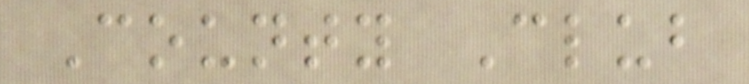County Club
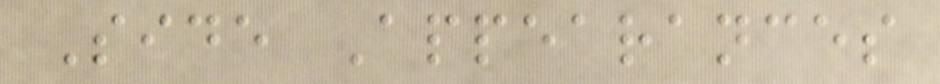Side Appearances
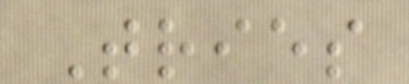Tries
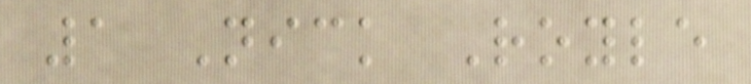1 Nick Royle
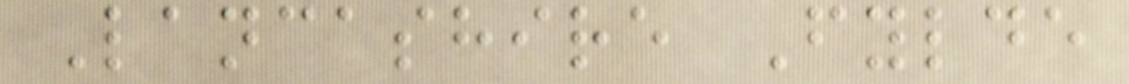Lancashire Fylde
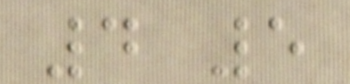4 5
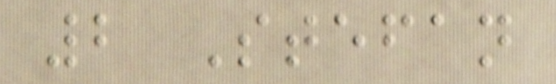2 Stefan
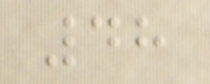48
